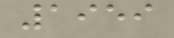1959
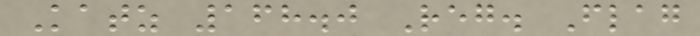Katz 168.0 Reg. Flag
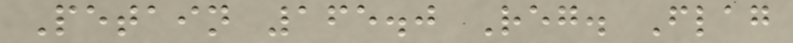Petain 165.0 Reg. Flag
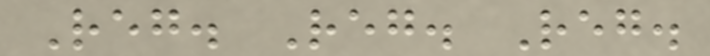Reg. Reg. Reg.
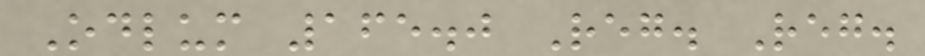Odlum 165.0 Reg. Reg.
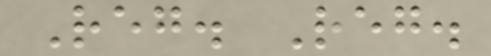Reg. Reg.
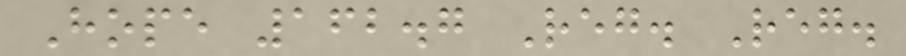Hope 162.7 Reg. Reg.
